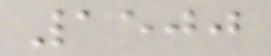1500
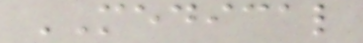MEDICAL
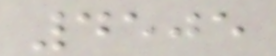4505
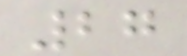27
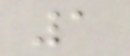1
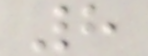8
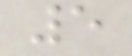5
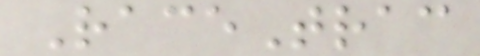RaceTrac
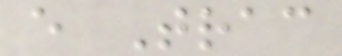e Trac
